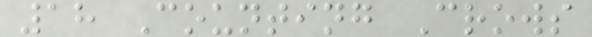18 Counting Crows
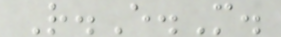R.E.M.
